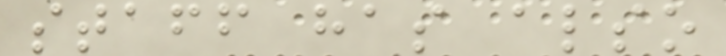staff has also
